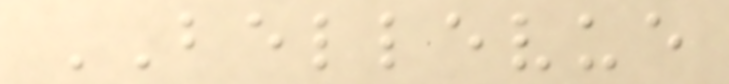BELLEVUE
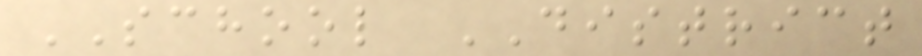SCHOOL DISTRICT
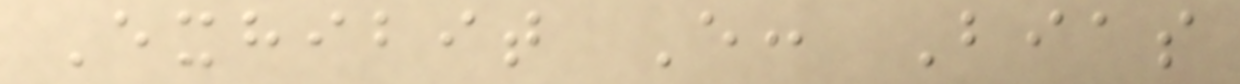Exhibit E: Bias
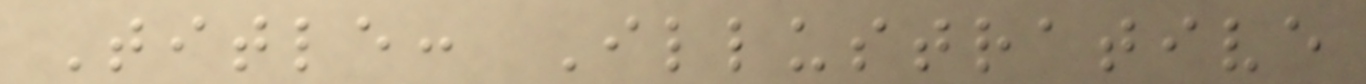Title: Illustrative
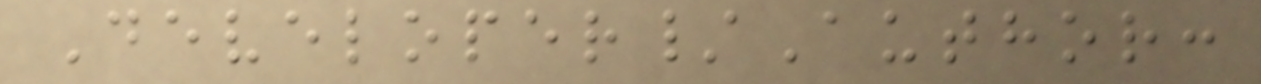Developer/Author:
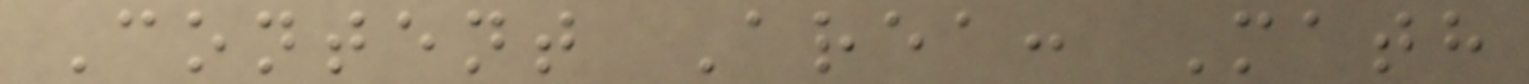Content Area: Math
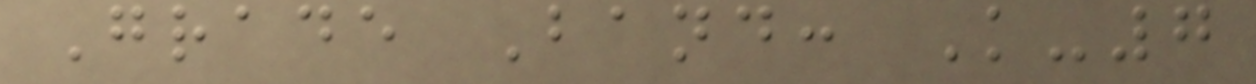Grade Band: K-7
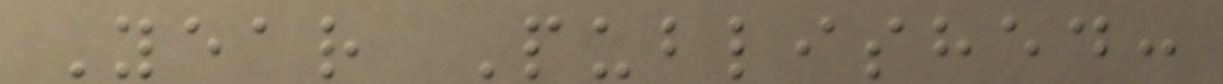Year Published:
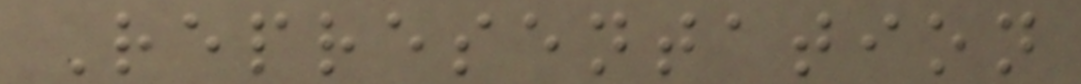Representation
